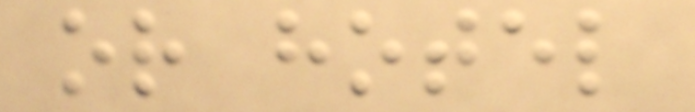or hotel
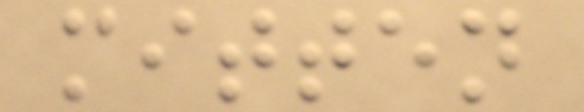mitten
